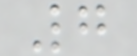7
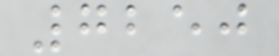7250
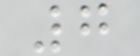7
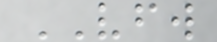VFW
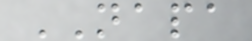NAPA
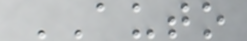AUTO
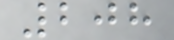208
